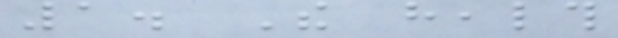1. The health
